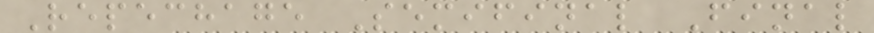Repechage Semifinal Final
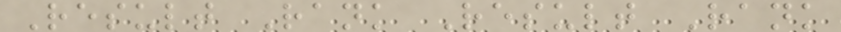Result Rank Result Rank
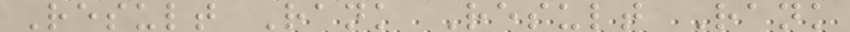Result Rank Result Rank
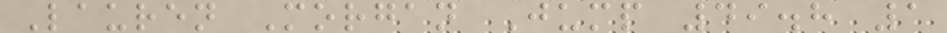Lauren Morgan Jump 49.8 1
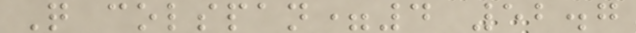Q colspan=4 52.7
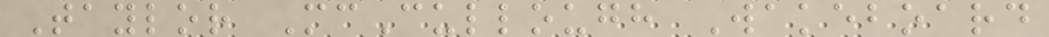Taylor McCullough Wakeboard
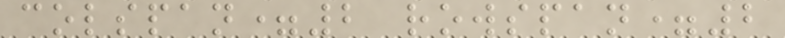colspan=2 rowspan=2
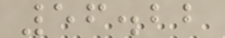56.22
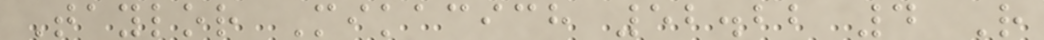Taylor Mikacich 52.22 4 R
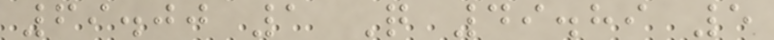69.00 1 Q 49.89 5
